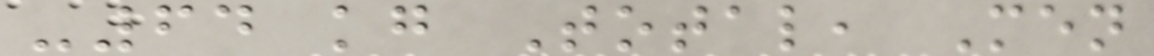-64 kg Total, Men
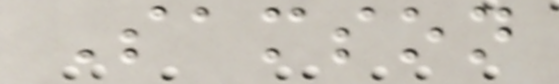Samson
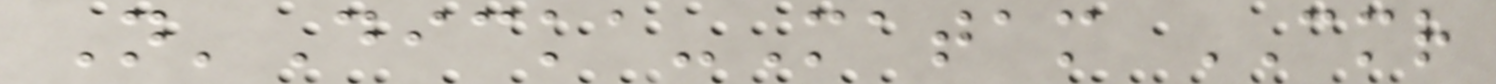N'Dicka-Matam CMR
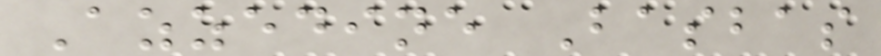Azzedine Basbas
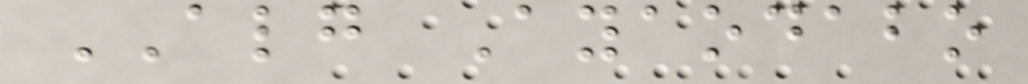ALG Ayaodabo
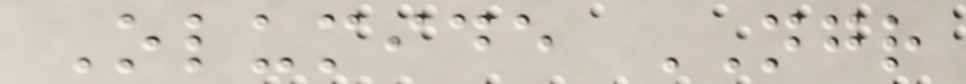Olumide NGR
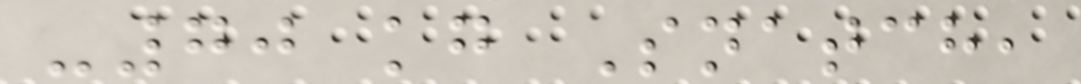-70 kg Snatch,
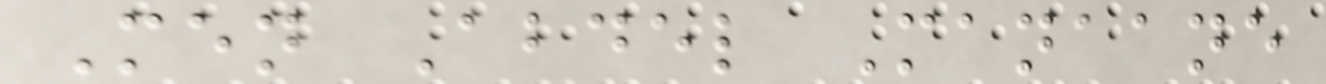Men Abdel Manaane
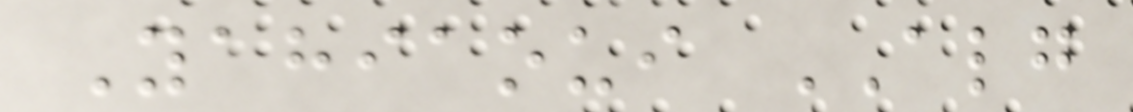Yahiaoui ALG
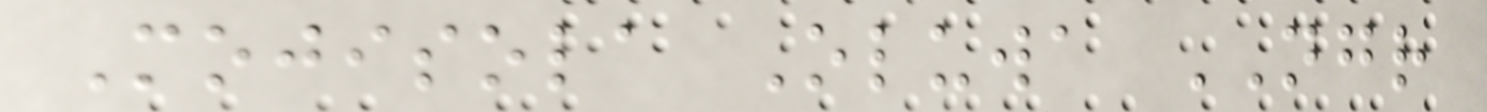Mojisola Oluwa NGR
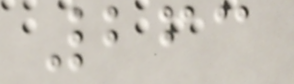263
